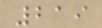219
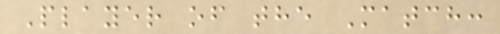Player of the Match:
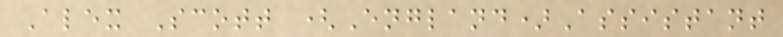Alex Scott (England)Assistant
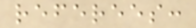referees:
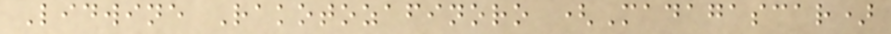Lidwine Rakotozafinoro (Madagascar)
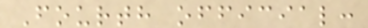Fourth official:
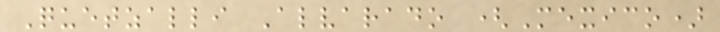Quetzalli Alvarado (Mexico)
